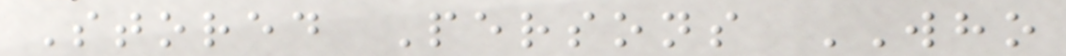Stored Persons WHO
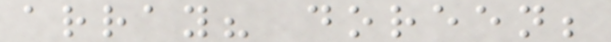array? doreen;
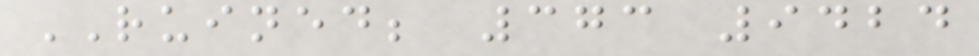RUINED; 373 9424
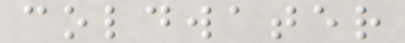coldwater
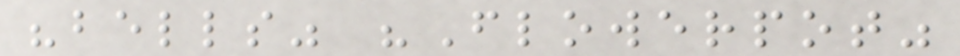"bells" "Flowerpot"
